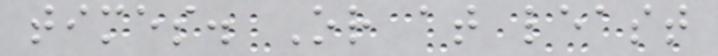times. Or at least
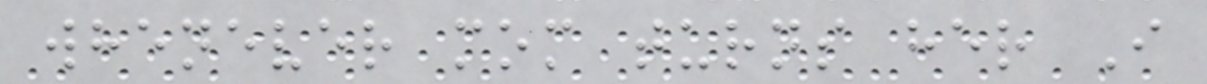whenever mom turns her I
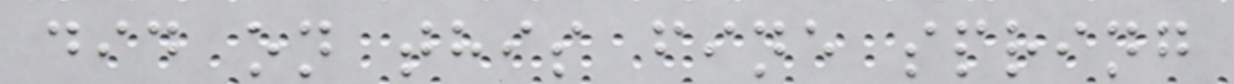did on this fine spring
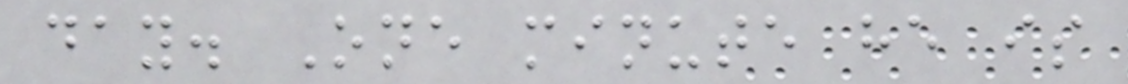day. One minute he is
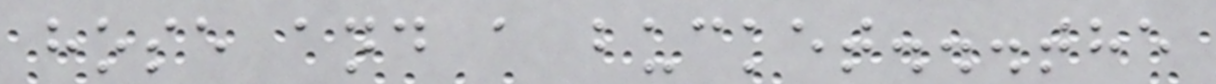hose and a bucket...the
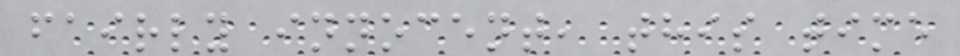fairly innocent, this time
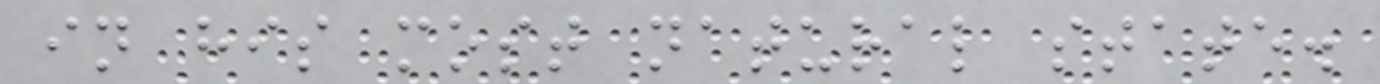in his most natural state.
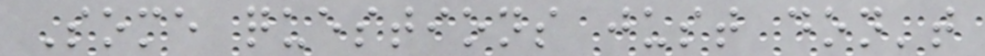Some questions just don't
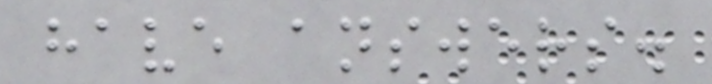have answers.
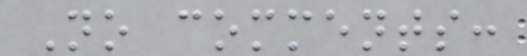No comments:
